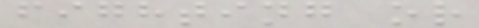fighting or
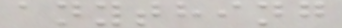anything
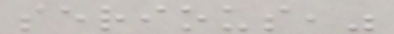serious,"
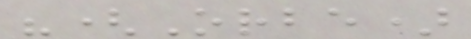"(Orbe)
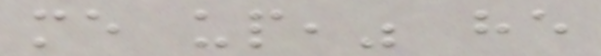me up," he
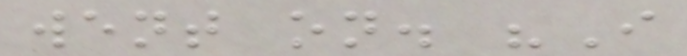went on. "I
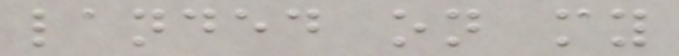landed on my
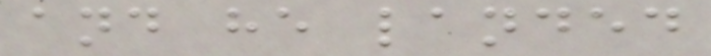and he landed
